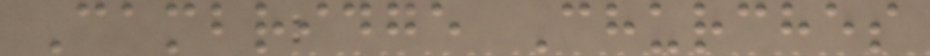Cambridge Churches
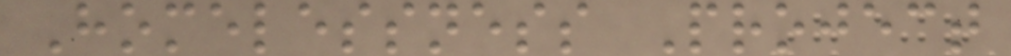Homelessness Project
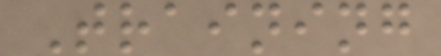Training
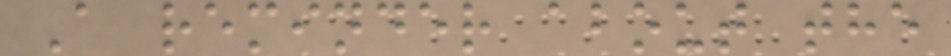A reminder about the
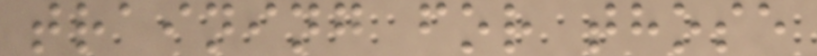training for those
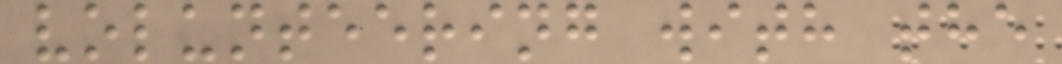volunteering with the
